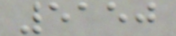5150
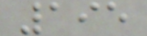195
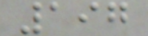197
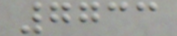7733
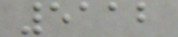5112
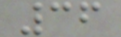36
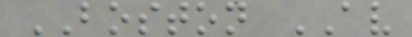BOSTON AV
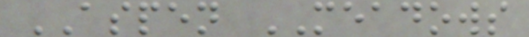ASPEN MEADOWS
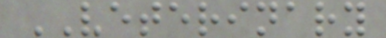VETERINARY
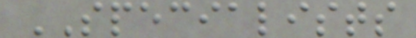SPECIALISTS
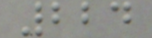224
